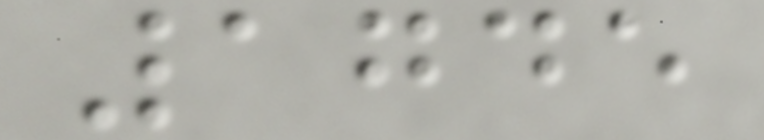1745
